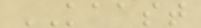KAAST
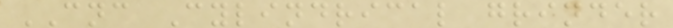CNC Cylindrical grinder
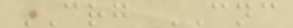CRG CNC
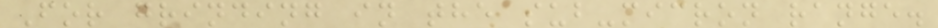For grinding in the sub-micron range.
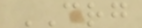CRG
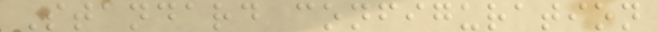Standard configuration
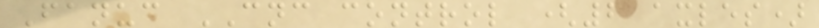Fanuc CNC control (2 axles)
